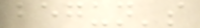begun's
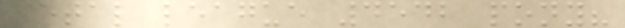metal league 4542 pony?
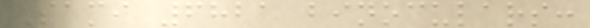Sami 6821 binoculars:
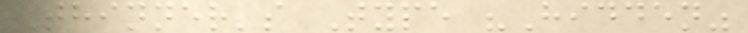Thinner's Type "Hidden"
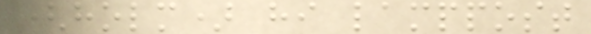(holm) hi lamppost
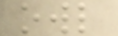owl
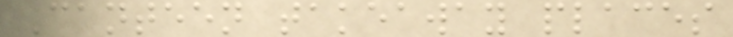Canteen takeaway places
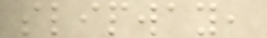slipway,
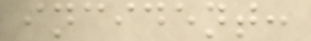incident:
